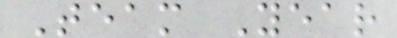Team Year
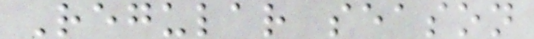Regular season
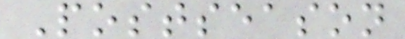Postseason
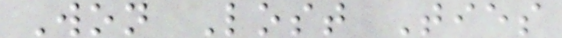Won Lost Ties
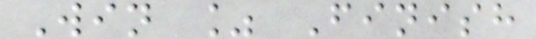Win % Finish
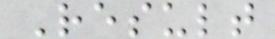Result
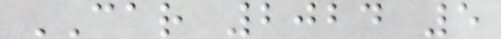CAR 2024 5
